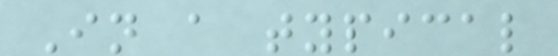In a typical
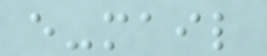e-mail
